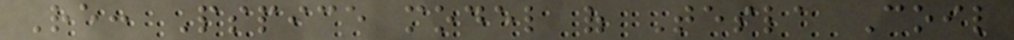Re: Pspice model of Tesla Coil
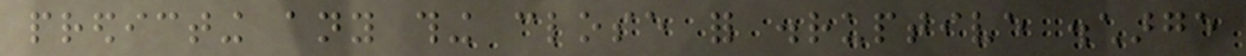predicting any thing close for disruptive discharge
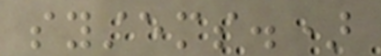systems.)
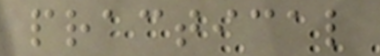practical
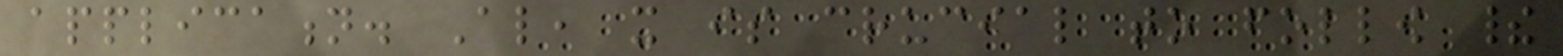application. Also, it is crucial to follow their
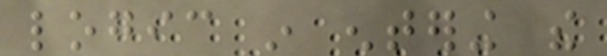logic in entering the
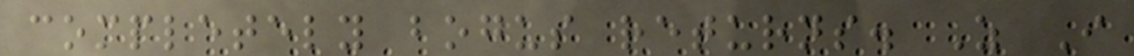completely bogus returns. As I
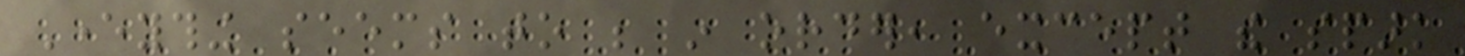Everything seems to be in order, except the spark
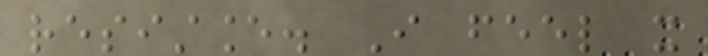resistance. I feel it
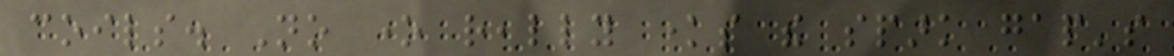coils. No one really knows the spark gap's
